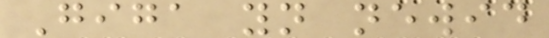Giga yn newid
